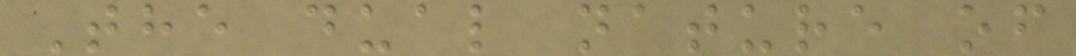The dual nature of
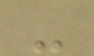-
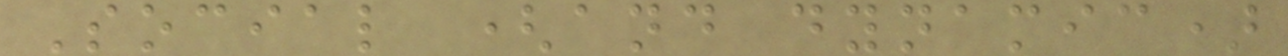Social (and dynamic)
